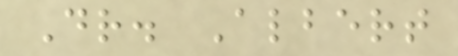Dr. Albert
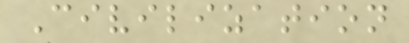Civilization
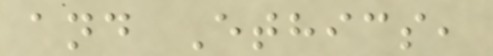and Ethics,
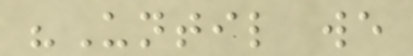"Until we
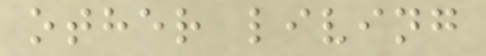other living
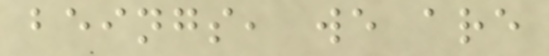beings, we are
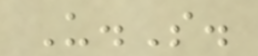U.S.
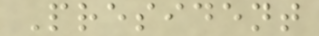President
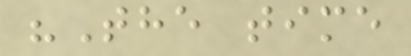"The time
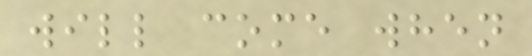will come when
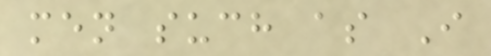men such as I
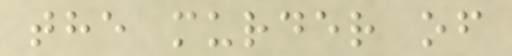the murder of
